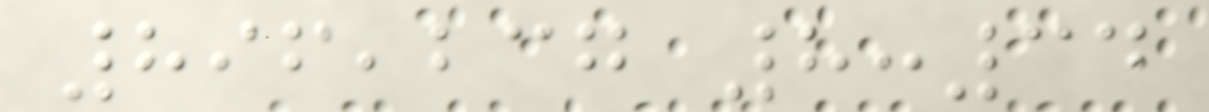896,237 8:34
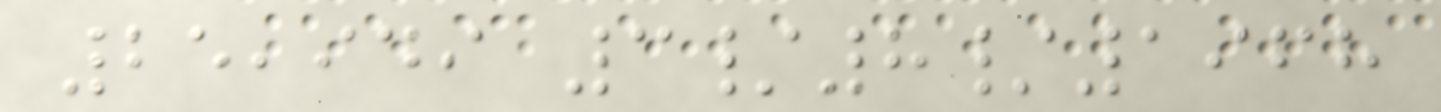25,949 3/8/1968
